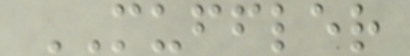MUFFLER
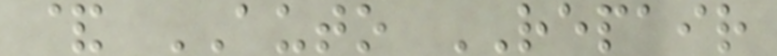& AUTO REPAIR
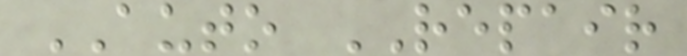AUTO REPAIR
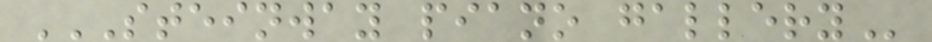STEINWAY PIANO GALLERY
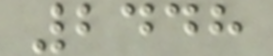2448
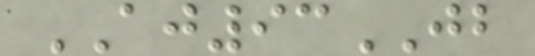AJ93JB
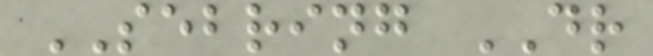SEBRING DR
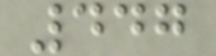447
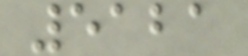5121
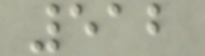512
